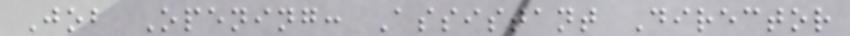Job Opening: Assistant Director
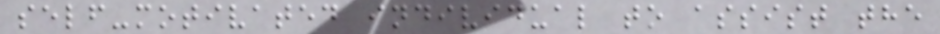self-motivated individual to assist the
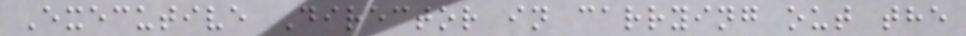Executive Director in carrying out the
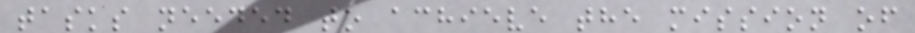tasks needed to achieve the mission of
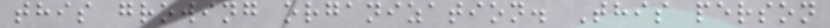this growing organization. This person
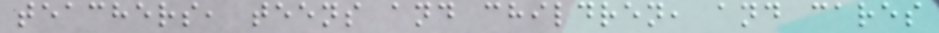teachers, teens and children, and cares
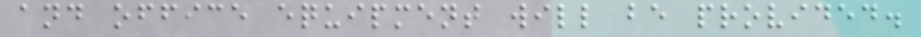and office equipment will be provided.
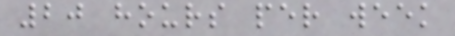20 hours per week
